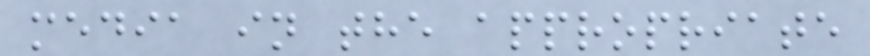media in the appropriate
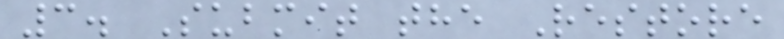3. Submit the Restore
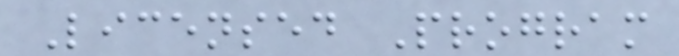Licensed Program
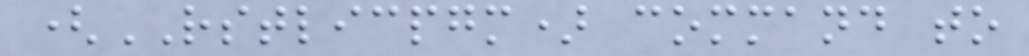(RSTLICPGM) command to
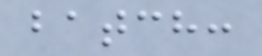batch:
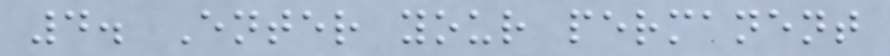4. Enter your permanent
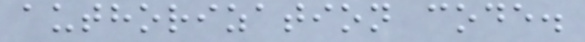authorization code.
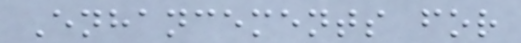Enhancements for
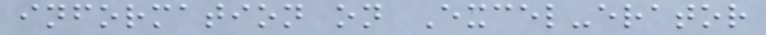information on Excel-erator
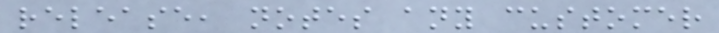release, notes any customer
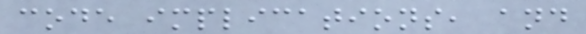code implications, and
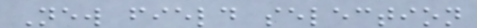New field selection
